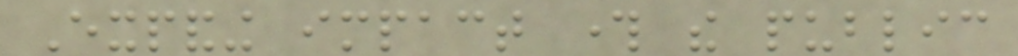Expanding impact through the public
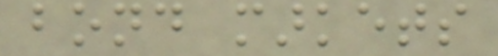bond markets
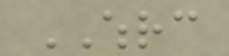WHRC
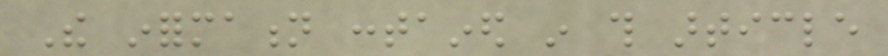The information contained in this article
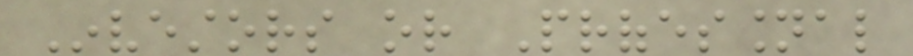Investors or Professional
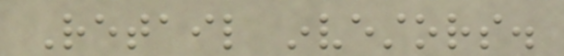Retail investors.
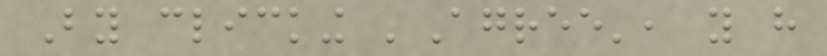By clicking 'Agree', you have
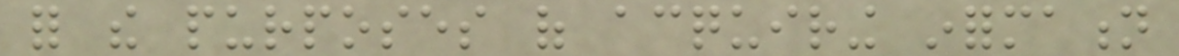for the purposes of acquiring information
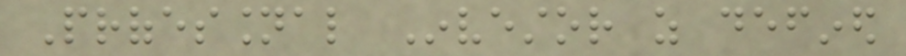Professional Investor as defined
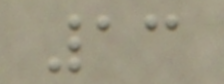13
